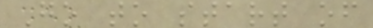Go to start of
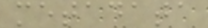metadata
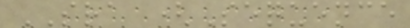SRA (Sequence
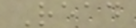Read
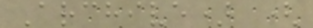Archive) (
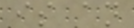is an
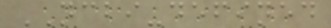NCBI-defined
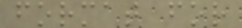format for
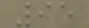95
